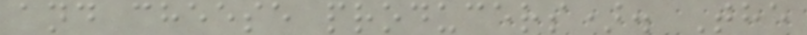and cheese producers). The
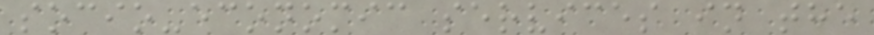socio-economic services in the
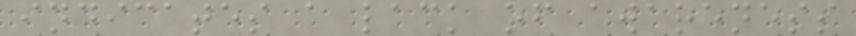indicates a lack of awareness
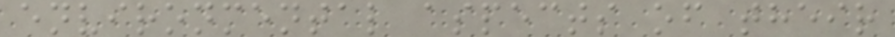environmental aspects of their
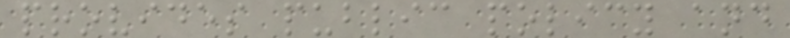provides public policy and
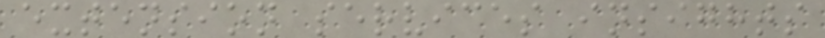extension services insights
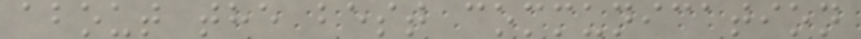about the best communication
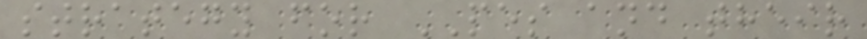strategy for PES and their
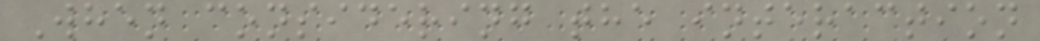When considering the interaction
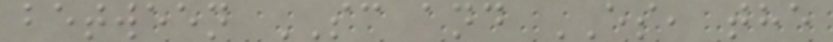between SC and ES, the
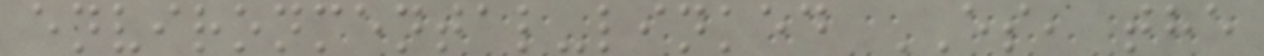environmental-linked ES, the
